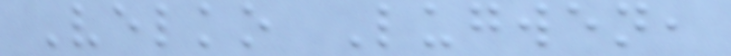Velko Lugwen,
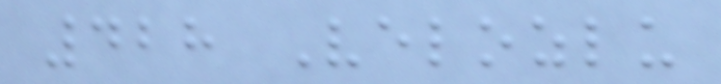428 Velozlu
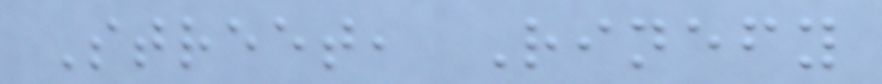Street, Rinefy
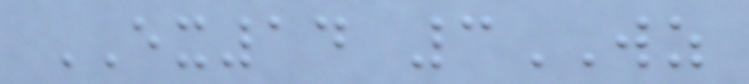EX14 3WZ
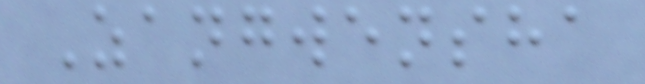Zangwensha
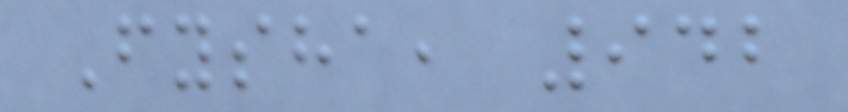Fysha, 942
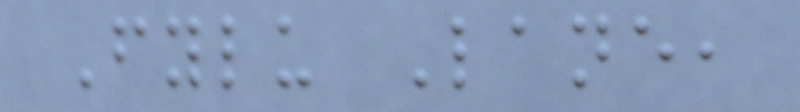Fylu Lane,
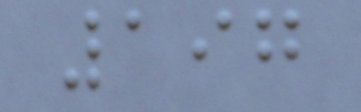197
